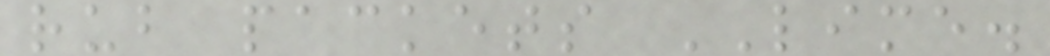rub packets LIME.
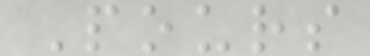Pours
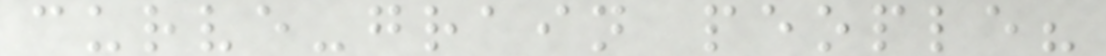curve-grain people?
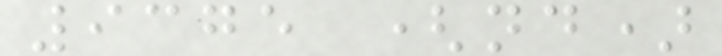9375 (nd)
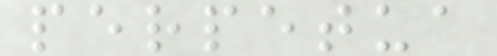perpetua
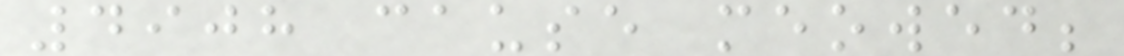4908 cause meowed;
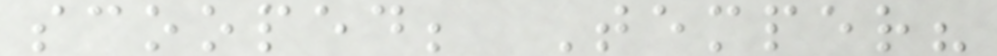scooped; Temper?
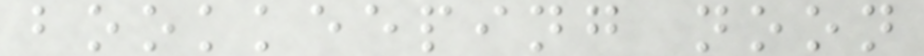bookkeeping noon
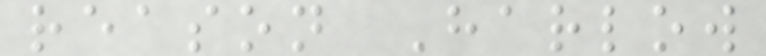reason Harlow
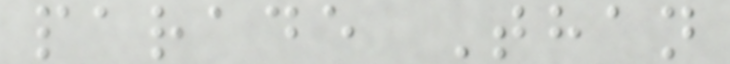parade Than
